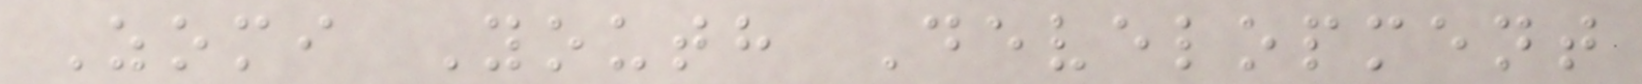Zomi Youth Development
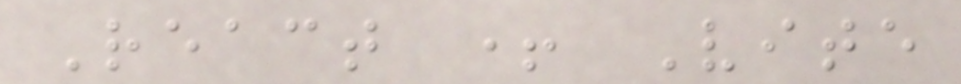React + Vite
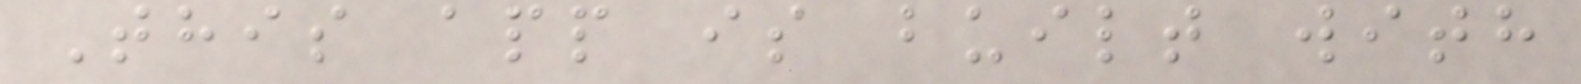This app is built with
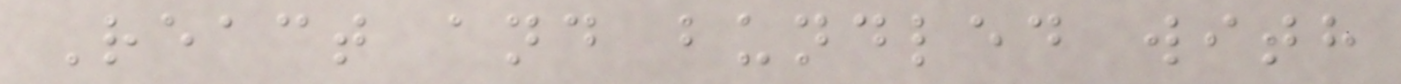React and bundled with
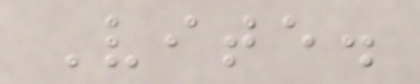Vite.
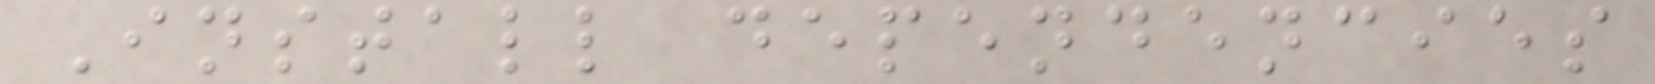Install dependencies
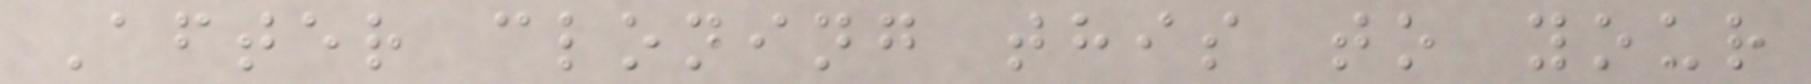After cloning this to your
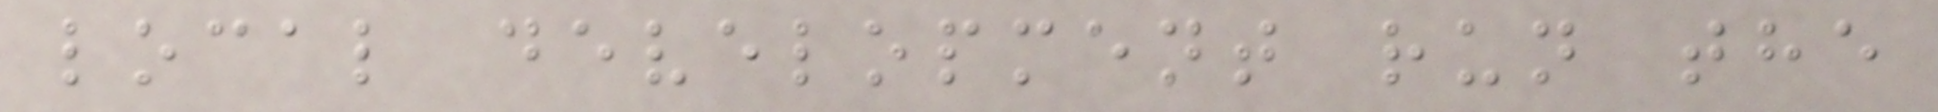local development run the
